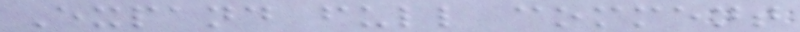Expand full comment
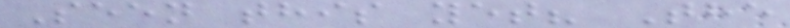Seen this yet? The
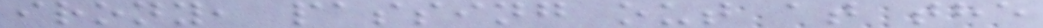irony, passing out at the
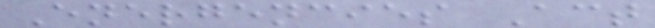Energencies Act
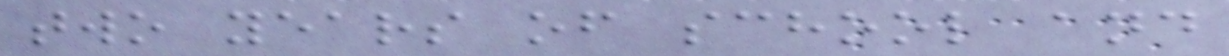two years of school and
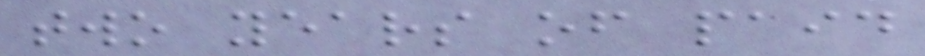two years of paid
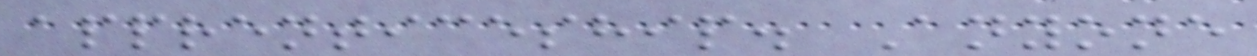apprenticeship. Anyone
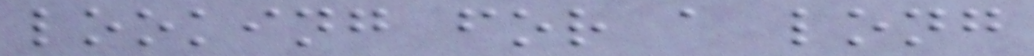looking for a long
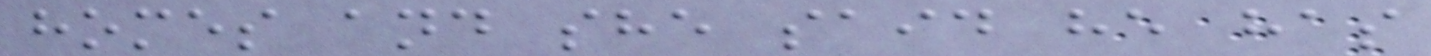homes and she said he has
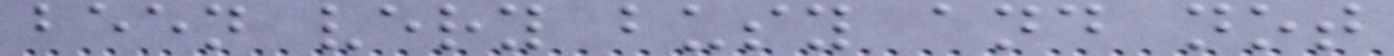been very busy and not
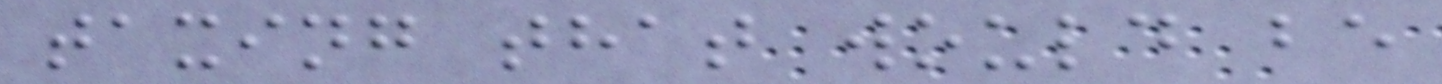taxing that would be
